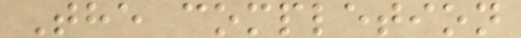The completion
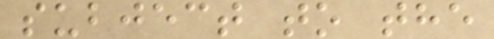subject to the
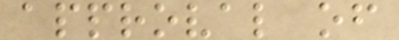approval of
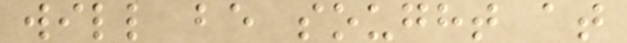will be sought at
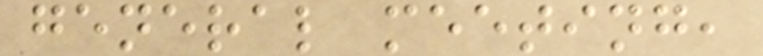general meeting,
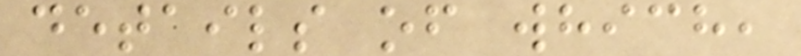details of which,
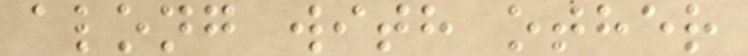along with other
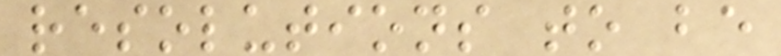resolutions to be
